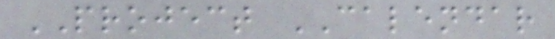PROJECT CALENDAR
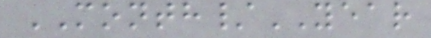MONTH/YEAR
